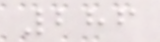286
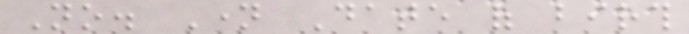No. Name Date of birth
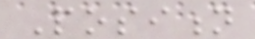Position
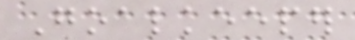Goalkeeper
